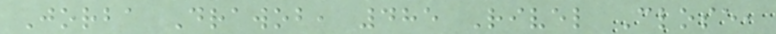Jorba Drawob, 485 Rivel Close,
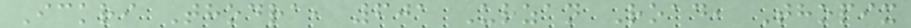Ickri Thodra, 601 Urzan Road, Thopix
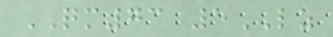QM73 5LZ
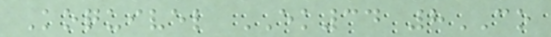Koquivel EK34 8CO
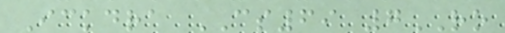Ickdra CS69 7RO
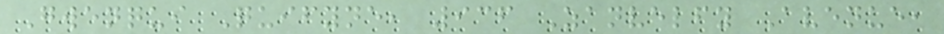Gwenqui Quifyne, 936 Zanvelfy Avenue,
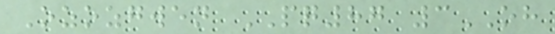Ozozgwen PQ87 3OH
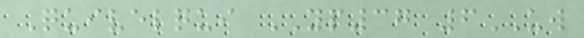Quivelqui YP37 6UW
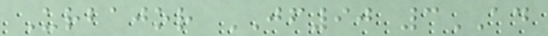Urbajor JF90 3AD
